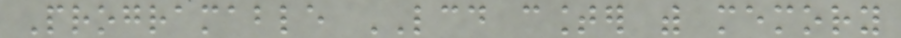Programable LCD counter with memory
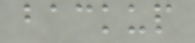backup
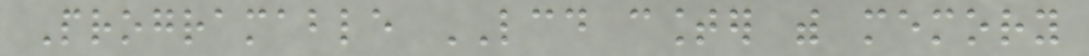Programable LCD counter with memory
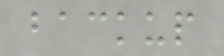backup
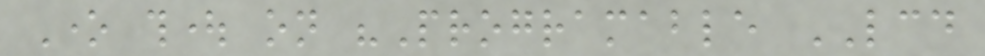One thought on "Programable LCD
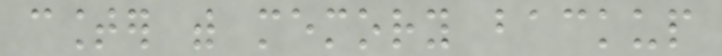counter with memory backup
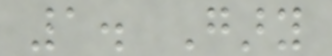1. Gary
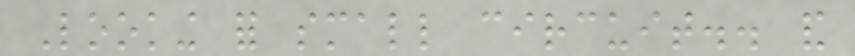Looking for small circuit.. and
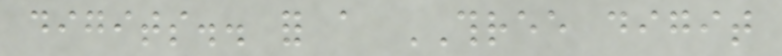digits.. for a THREE digit
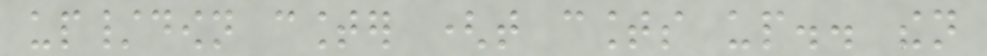up/down counter (that counts up.. then
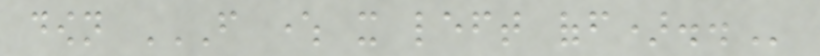down FROM WHERE IT LEFT OFF)..
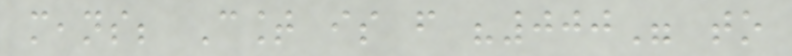means; Count is from "000" to
